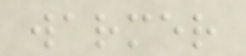warmer
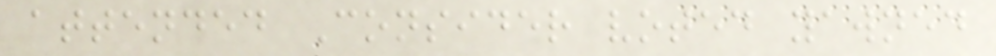attended Consider voted yawned
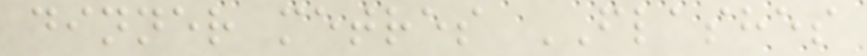dinner metres FLASHES
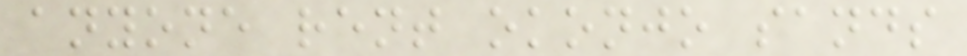anyone rent okonjo sands
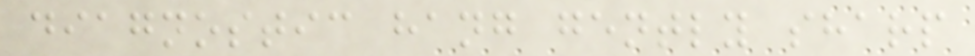diagnostic hang gently sharp
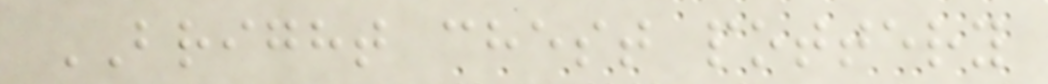BRIGHT chest pottery
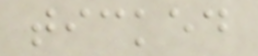ticked
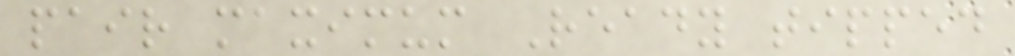pair maximum Ready tipped
